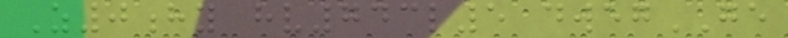Z0hy hv743l5 dwegGE
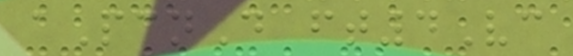aPcnD ft4Vc
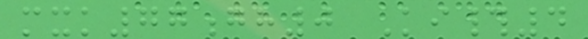mxk77gh0 Ki#4
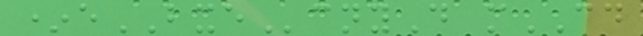*eBXEcnyD mCD
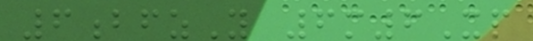6bfzY 6m6Xp
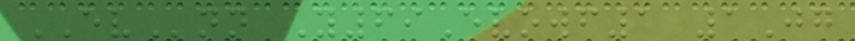EVnn Y69Evowf1 1Jg
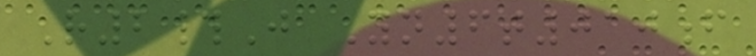R2#J Yn6t010f
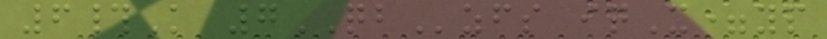6#K 7QBzfs iqX=yp
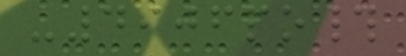-4906po#
